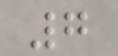7
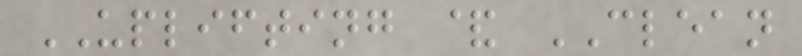UPLIFTING & CLEAN
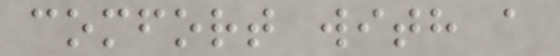comfort with a
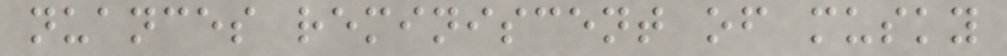nuances reminiscent of musky
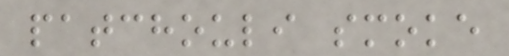patchouli smoke
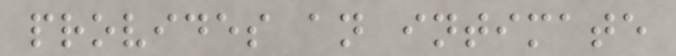provides an intimate
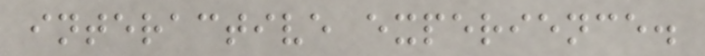interactive experience.
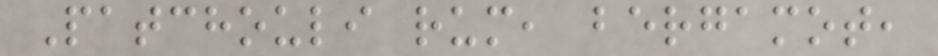Patchouli rum, bergamot,
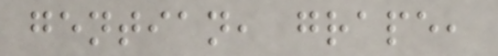gentian, grape,
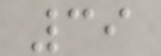39
